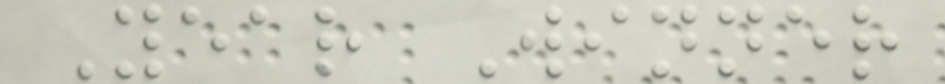Year Winner
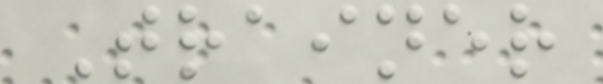Trainer
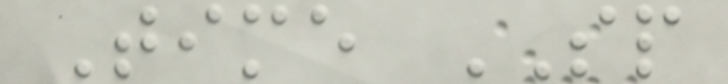Time SP
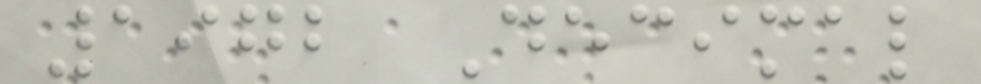1972 Decimal
